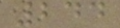244
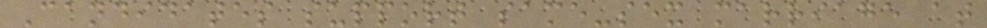Candidates support same-sex marriage at
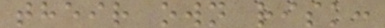their own risk:
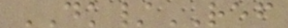DK/REF
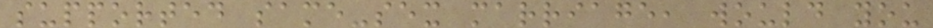supported same-sex marriage, would you
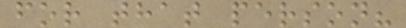for that person?
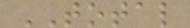TOTAL
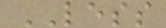LESS
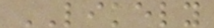LIKELY
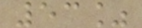53%
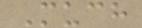Much
